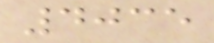4035
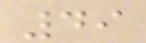49
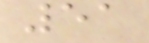51
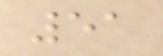51
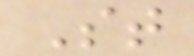St
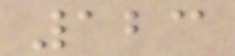123
